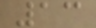13
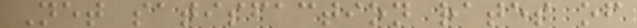Net satisfaction rates of
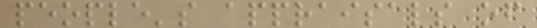people's appraisals of
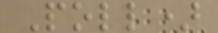Poll)
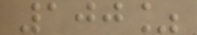100%
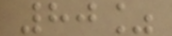80%
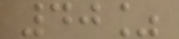40%
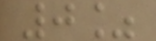0%
